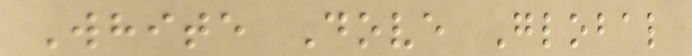White Dove Global
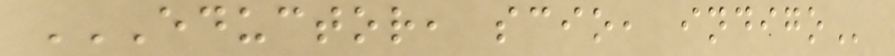EDUCTOR, SCIO, INDIGO
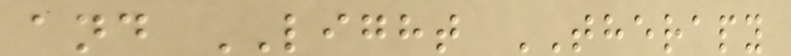and LIGHT THERAPY
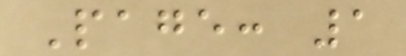Page: 1
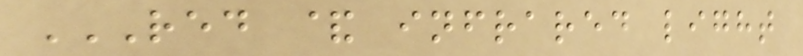RED & INFRARED LIGHT
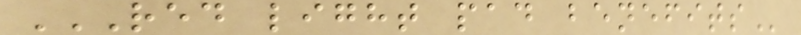RED LIGHT PAD BENEFITS
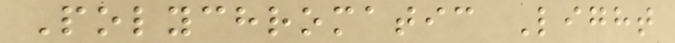Polychromatic Light
